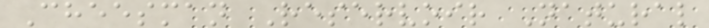Cheesman Reservoir Natural
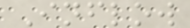Inflow
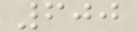600
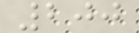200
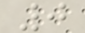0
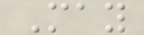May
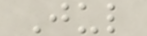Jul
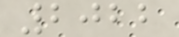2022
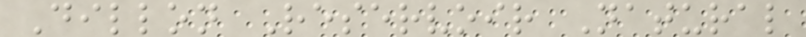Dillon Reservoir Natural
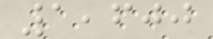1,600
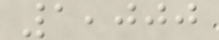1,000
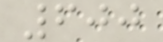600
